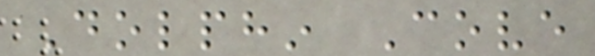Dolphin Cove
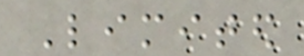Limited
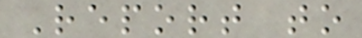Report to
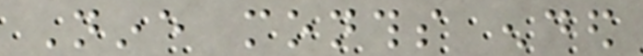Nine months ended
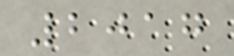2017
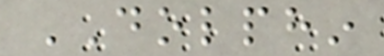DOLPHIN
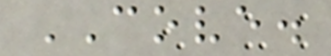COVE.
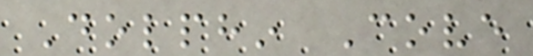Dolphin Cove
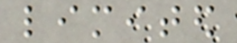limited
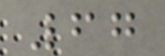67
